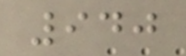940
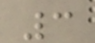3
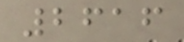2616
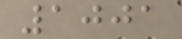1001
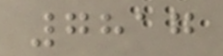7817
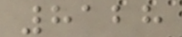8128
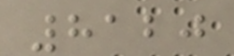8120
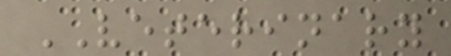VETERINARY
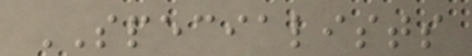SPECIALISTS
